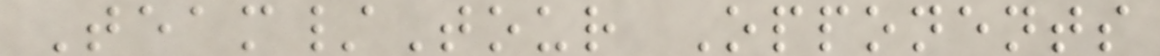Team/Tour Opponents
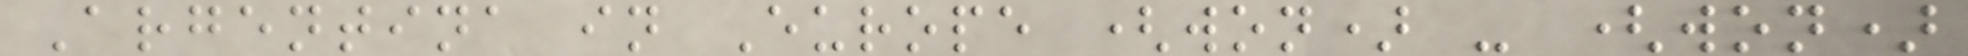Argentina in Europe (won) - (won)
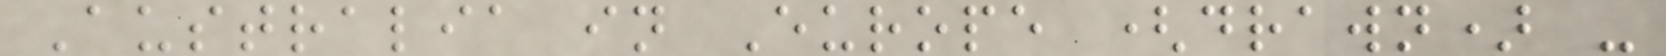Australia in Europe (drawn) -
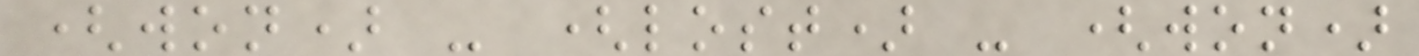(won) - (lost) - (won)
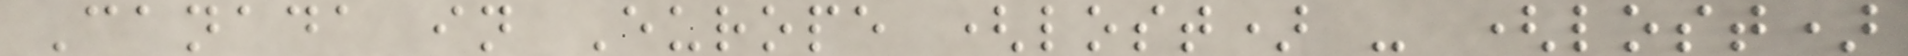Canada in Europe (lost) - (lost)
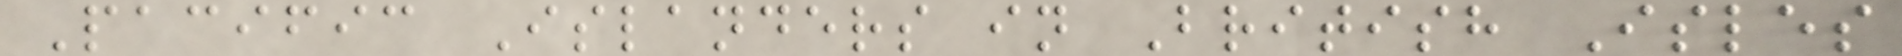Pacific Islanders in British Isles
